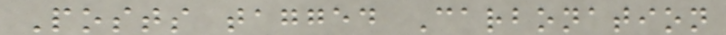Posts tagged Carbonation
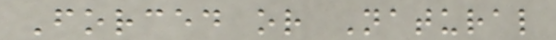Forced or Natural
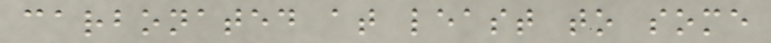carbonated at least to some
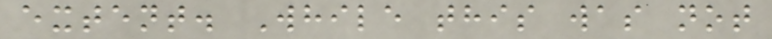extent. While this was not
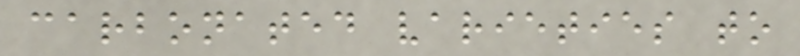carbonated varieties to
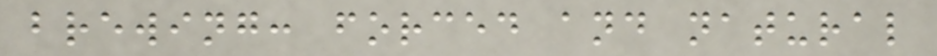brewing: forced and natural
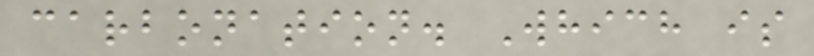carbonation. Which is
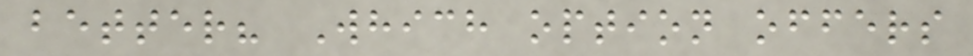better? Which option offers
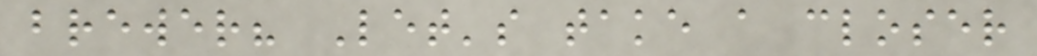brewer? Let's take a closer
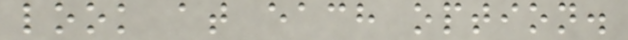look at each option.
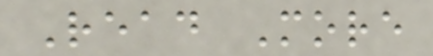Read More
